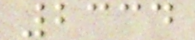2334
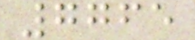7765
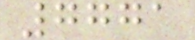7771
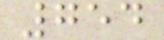754
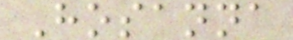Hosanna
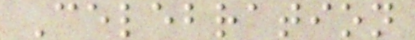Celebration
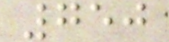750
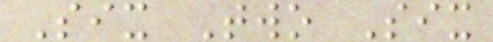Six Two Six
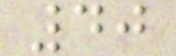40
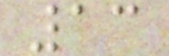13
